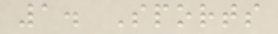1. Sports
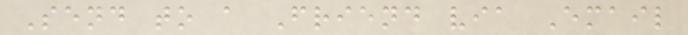Send to a Friend via Email
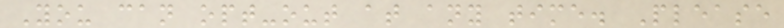You can opt-out at any time. Please
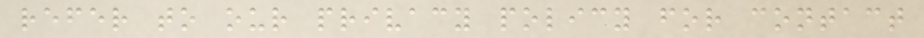refer to our privacy policy for contact
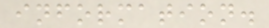information.
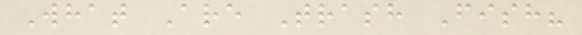What Are Trash Fish?
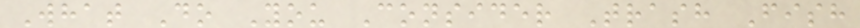What Do You Consider Trash Fish
